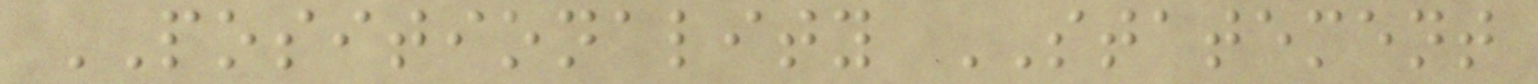POSITIONALITY STATEMENT
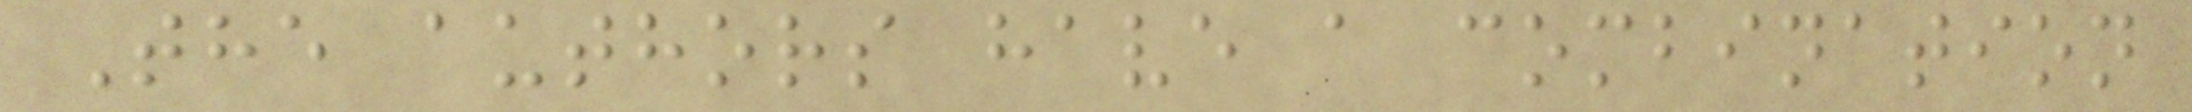The authors have a combination
